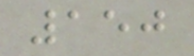150
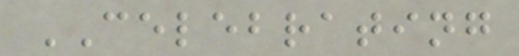CELEBRATING
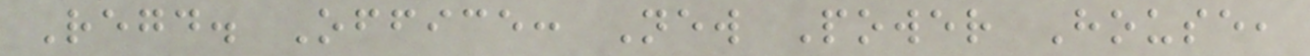Regd. Office: New Power House,
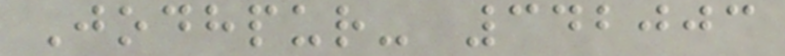Jodhpur- 342003
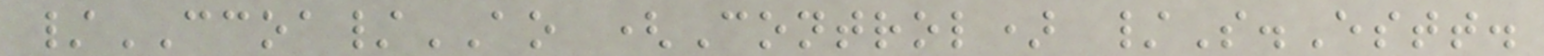/CCOA/AO (Control) /S.Estt.
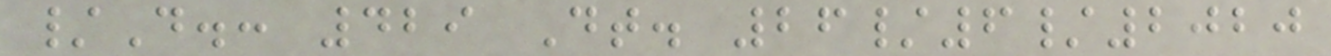/D.: 429 Dt. 26/6/2020
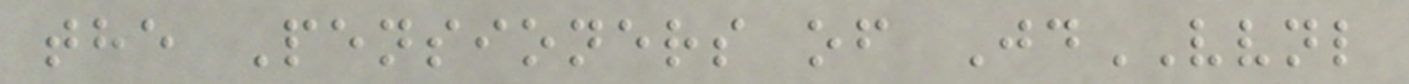the Pensioners of JdVVNL
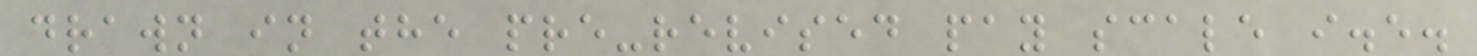drawn in the pre-revised pay scale i.e.
